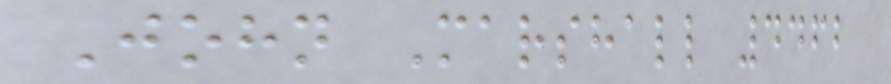John Marshall 4462
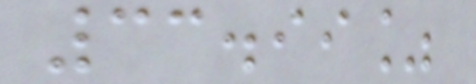33.99%
